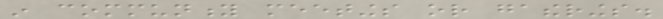in community meetings or gatherings.
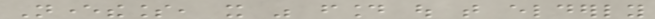Nevertheless, it was found out that elderly
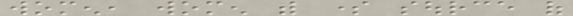women, women with some source of
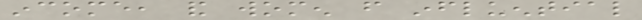income, and women from influential
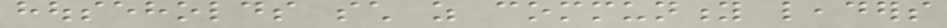households such as community leaders
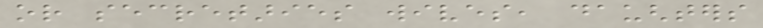or secretaries wives, daughters
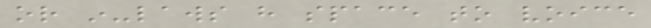or in-laws have space to voice
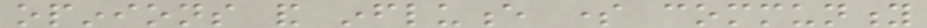opinions and influence some community
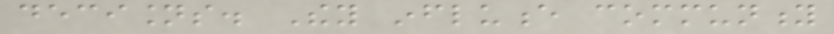decisions. They influence community
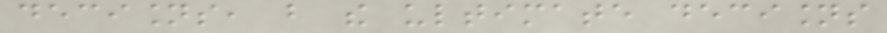decisions, but the ultimate decisions
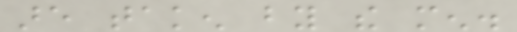are taken by the men.
